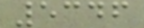5346
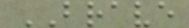BRAVE
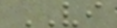VI
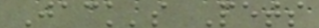Jack's Pets
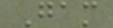Gam
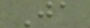Ja
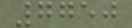7750
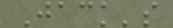Jack's
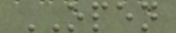OPEN
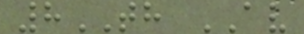8TH AV
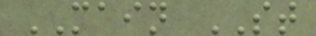MAIN ST
